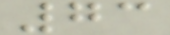73
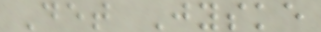Det Jyske
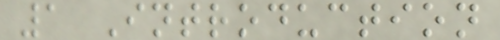1 Introduction
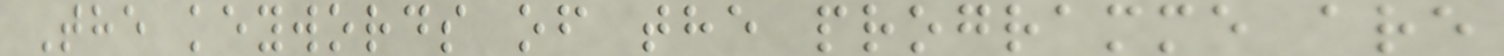The keywords of the programme are
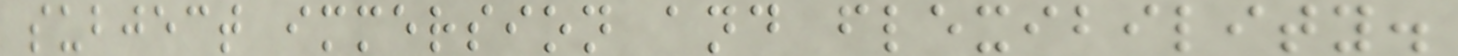subject immersion and flexibility.
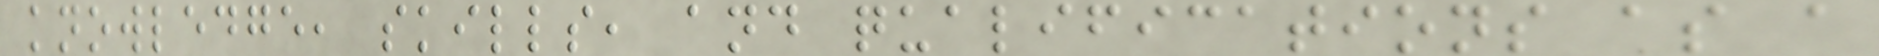knowledge, skills, and qualifications as a
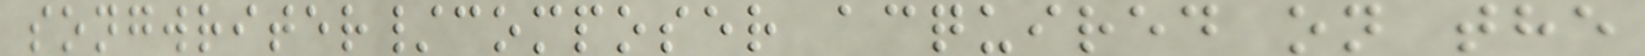songwriter/composer acquired on the
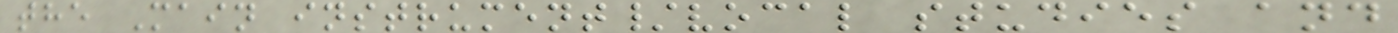the Main instrument/vocal studies and
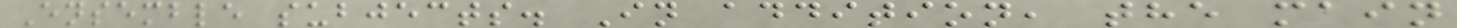Ensemble subjects. In addition, the main
